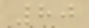80
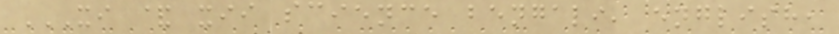XI & XII SCIENCE BENGALI, ENGLISH,
